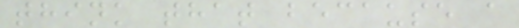think that because a
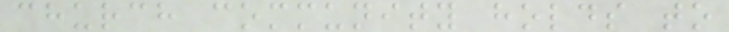church community holds to
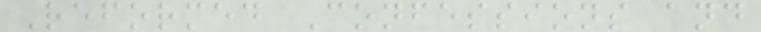Reformed Confessions and
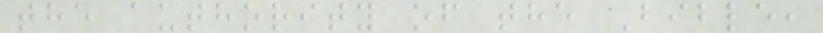the authority of the Bible,
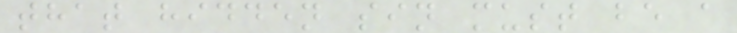that hidden sin must be a
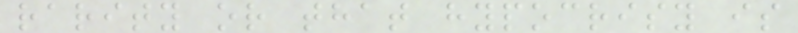rarity or that hypocrisy is
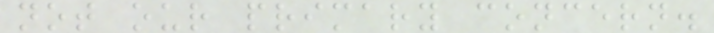not our primary concern.
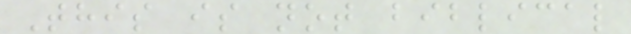This is not biblical
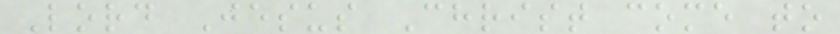Lord Jesus Christ come to
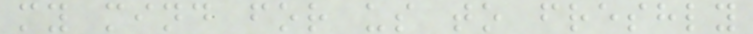my mind for us to freshly
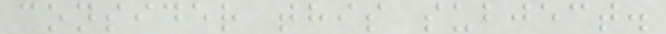consider this subject.
